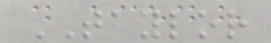TAYLOR
